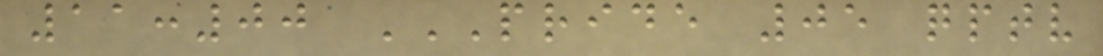11:00 PRIDE 05 QPTV
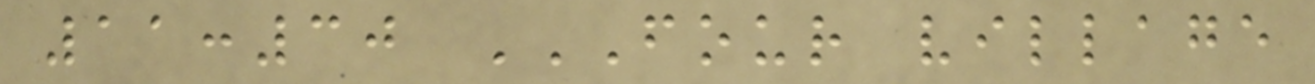11:30 FOUR VILLAGE
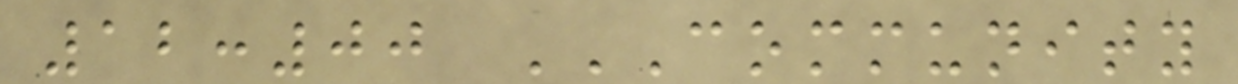12:00 COMMUNITY
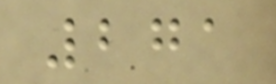271
